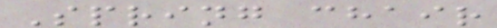Spring chair
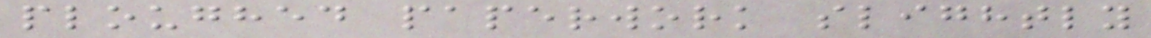ploughed paperwork slightly
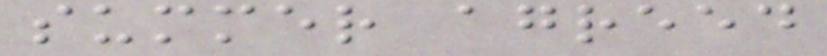summer agreed
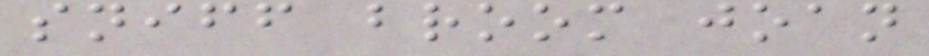sniff broom joan
